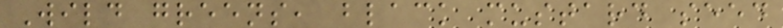Wild greens, black mustard seed
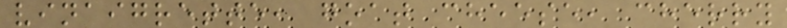vinaigrette, goat cheese, cherry
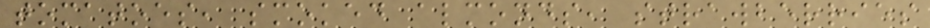tomatoes, smoked almonds, strawberries
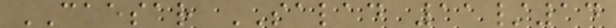CAESAR SALAD 11/14
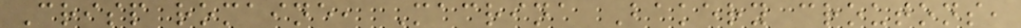Crisp romaine, Macrina Bakery croutons,
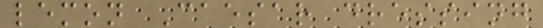lemon Caesar dressing
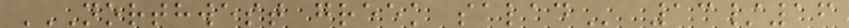NORTHWEST GREEK SALAD 13/16
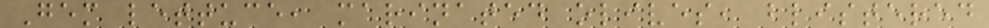Gem lettuce, marinated olives, blistered
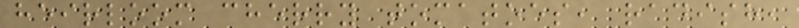heirloom cherry tomatoes, radish,
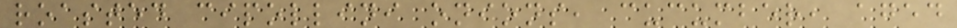roasted cipollini onions, cucumber, aged
